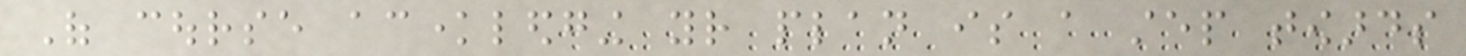Of course acknowledging your plan is a step towards
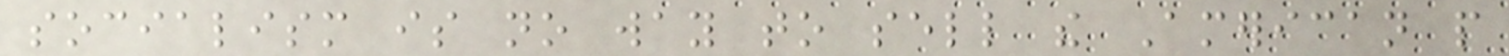socialism is no way to sell the American people
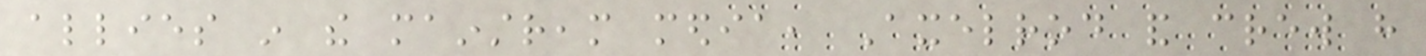allies in the mainstream media, Axelrod and crew have
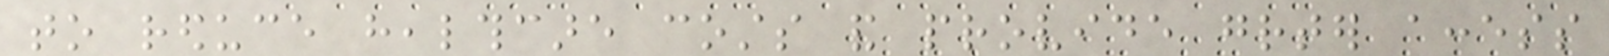to reduce healthcare costs and provide greater access
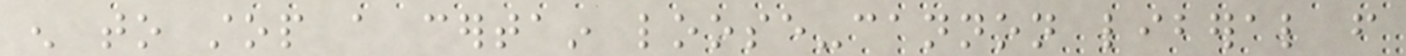enough to stop a certain loose-cannon liberal from
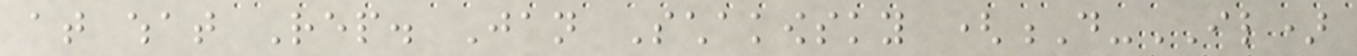at what Rep. Jan Schakowsky (D-IL)
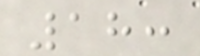18:
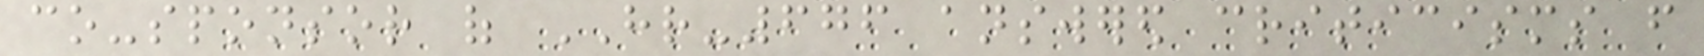co-sponsor of HR-676 answered criticisms from
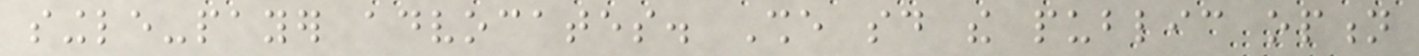single-payer advocates. She said the public option
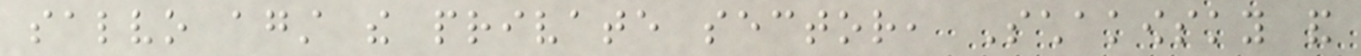salvo against the private sector, Schakowsky and
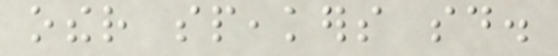other speakers said.
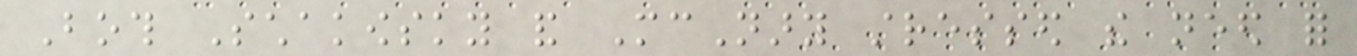Both Schakowsky and McNary stressed the need for
